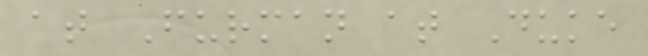at Furman at Duke
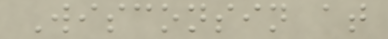Wisconsin at
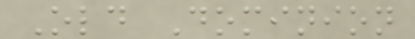Old Dominion
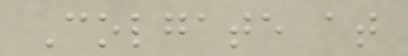Colgate at
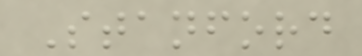Stanford
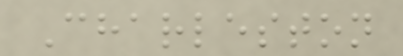Charleston
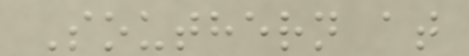Southern at
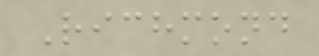Richmond
